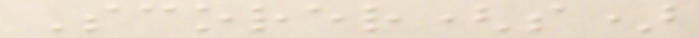Scorer(s)
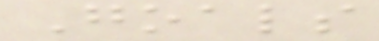Goals
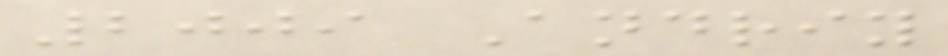2009 Andriy
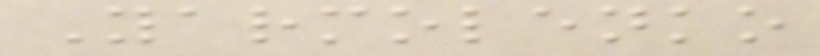Yarmolenko
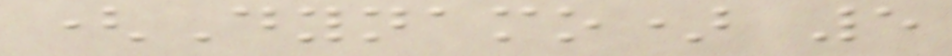(Dynamo) 5
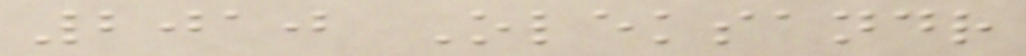2010 Oleksandr
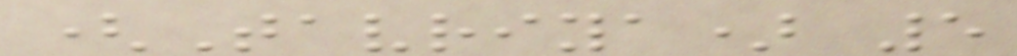(Tavriya) 5
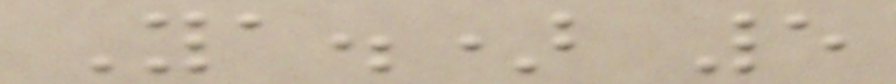Ya.) 5
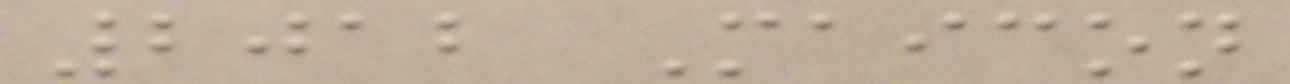2012 Maicon
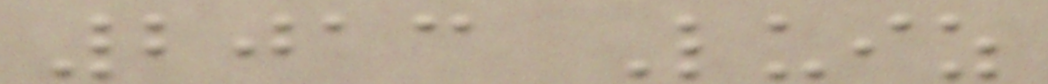2013 Luiz
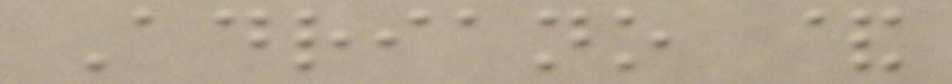Adriano &
